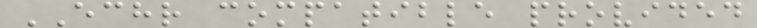ECHR compatible provided
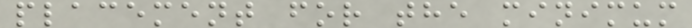placement for the minimum
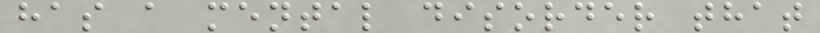has a mental disorder that
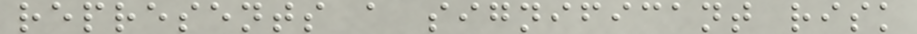represents a significant risk
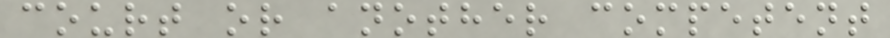court or another competent
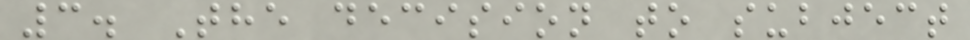3. The decision to subject
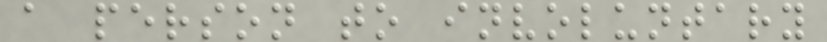a person to involuntary
